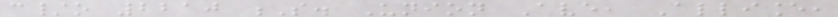c/o 2210 S. Union Ave, Alliance,
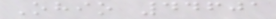Ohio 44601
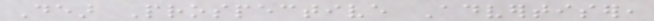Dear Prospective Advertiser,
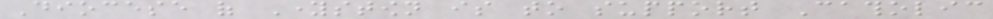Diocese of Youngstown is to support Catholic
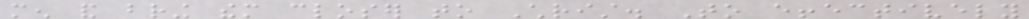men and bring them closer to Christ. To effectively
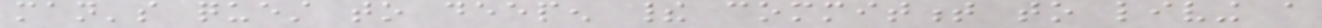man's quest to deepen their commitment to living a
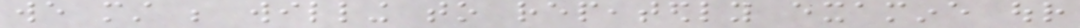we must be willing to repeatedly examine our
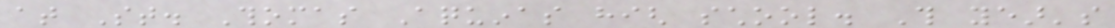at St. Thomas Aquinas high school. This year's
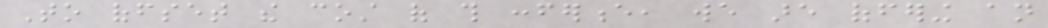To offset the cost of this conference, we are offering an
